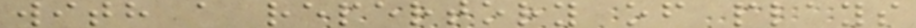with a repertory of plays
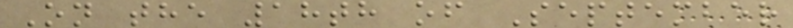On the 18th of September
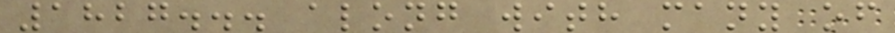1827... along with many of
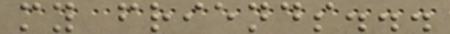my friends...
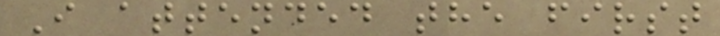I attended the first
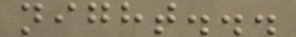night...
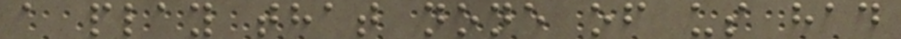a play that none of us had
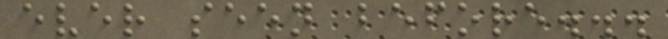ever seen before...
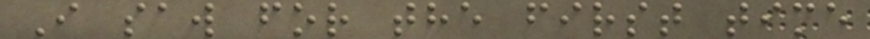I saw for the first time
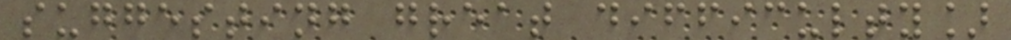suggesting great difficulty]
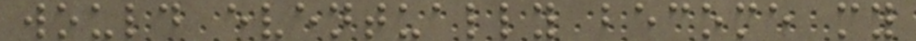would eventually become my
